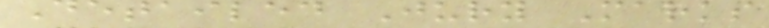Detailed Jury Marks
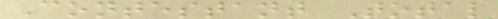Contestant Total
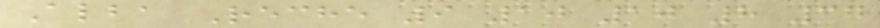Alba Reche 9 10 10 8 37
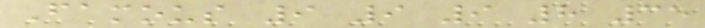Famous 9 9 9 8 35
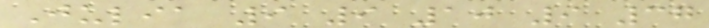Julia 9 9 10 9 37
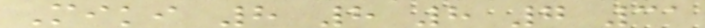Miki 8 8 8 7 31
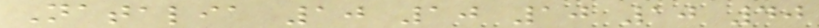Natalia 10 10 10 10 40
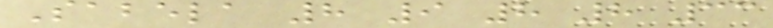Sabela 8 9 8 8 33
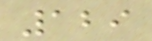129
